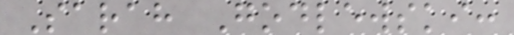Sarah Godlewski:
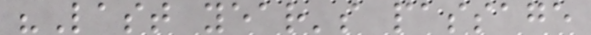"Last year's passage
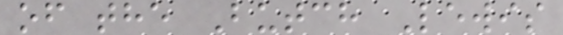of the Butch Lewis
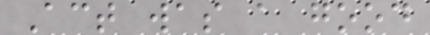Act was a good
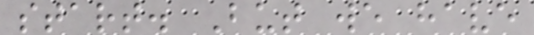start. But we have
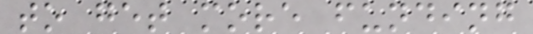to get more funding
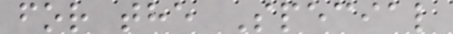for the Special
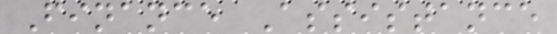Finance Assistance
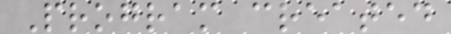Program created
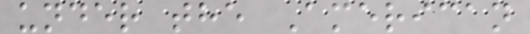under the American
